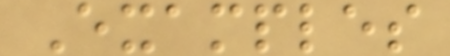Examples
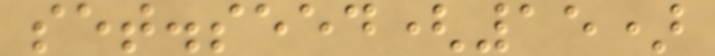set.seed(15)
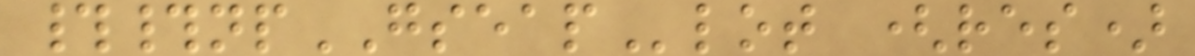##npGSEAPlot (res)
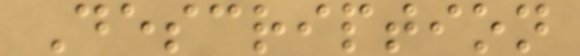Description
